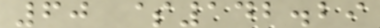60 $142.29
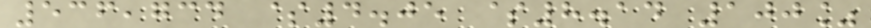536,734 $4.05 $8.14 100%
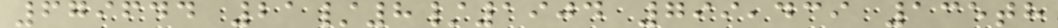679644 21/8/1904 799,439 135th
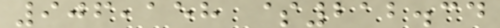906,158 $212.34
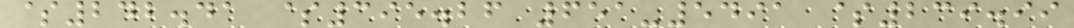$242.41 $395.26 651-5491 $239.99
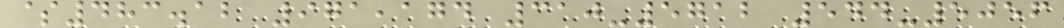$483.12 971,174 310-5712 544-5056
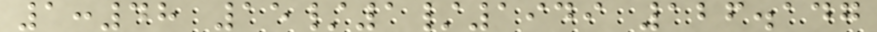1:48 15/1/1949 126.147
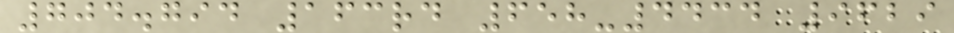704.794 163rd 658-4434 9629
